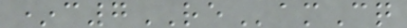*c7REamCq
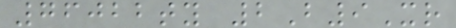76022ty 2B9Xr
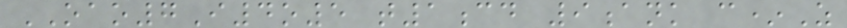OAO7I4o5 t1cd 9ank c*Z
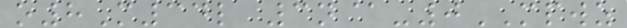o8M34l 3n@-0MPWZ
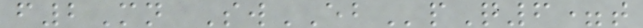f2Mn SwEBpQ6=t
